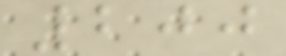200
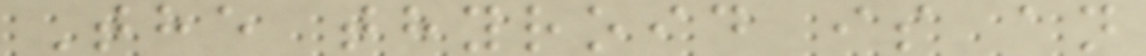The thyroid is an
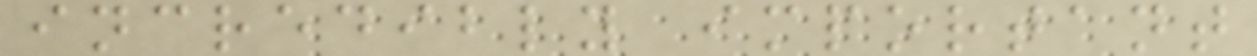incredibly important
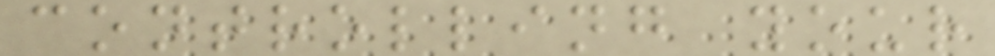controlling your
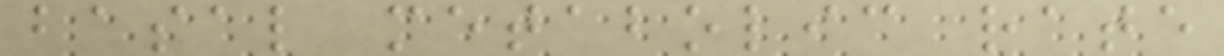basal metabolic rate
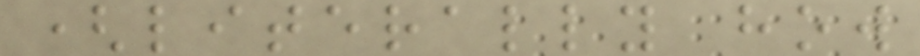(literally how
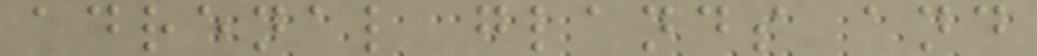adrenal glands and
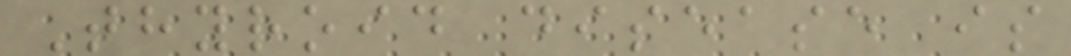Thyroid disease is
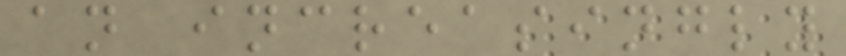an increasingly
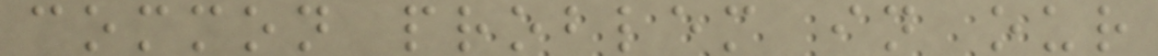common problem in our
